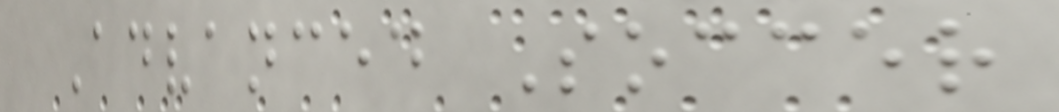Advanced Soccer
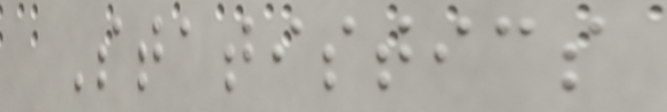Statistics
